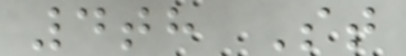4th St
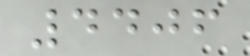4406
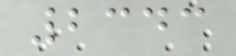2343
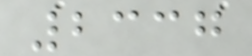2337
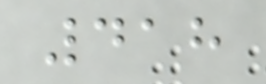418
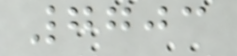7703
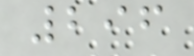296
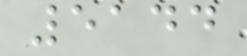5144
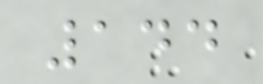144
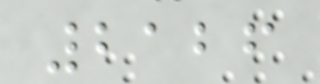2126
